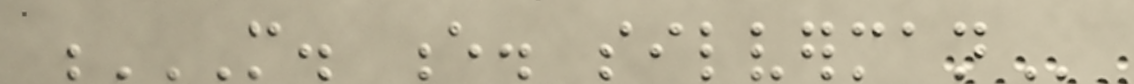M. E. SILVERMAN
